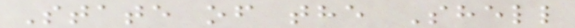State of the Shell
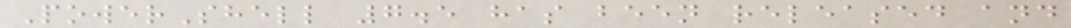PowerShell 7.5 has been released and
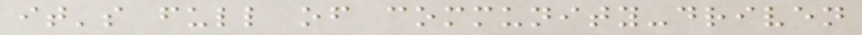it's full of community-driven
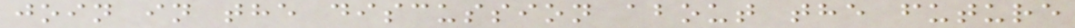join in the discussion about the future
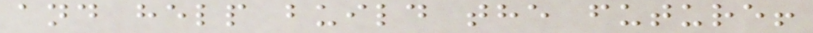and help build the future!
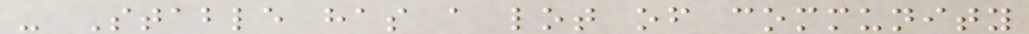- Stable has a lot of community
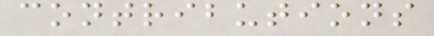contributions
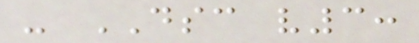- DSC v3:
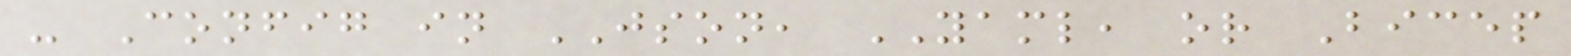- Config in JSON, YAML, or Bicep
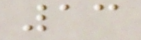13
